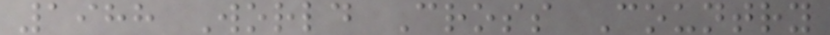1988 World Cross Country
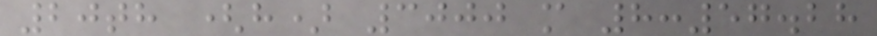20th (h) 3000 m 8:57.28
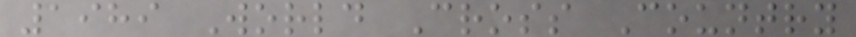1989 World Cross Country
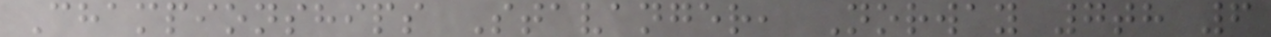Championships Stavanger, Norway 7th 6
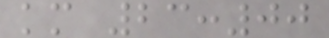km 23:00
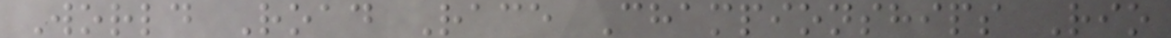World Road Race Championships Rio
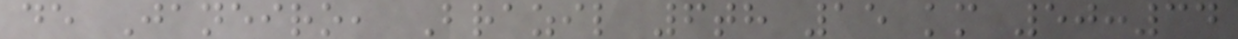de Janeiro, Brazil 6th 15 km 50:34
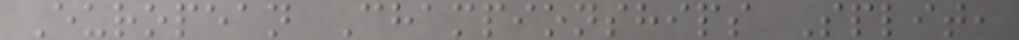European Championships Split,
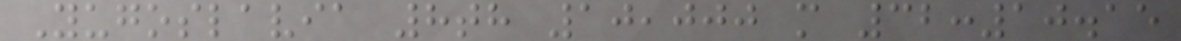Yugoslavia 8th 10,000 m 32:10.15
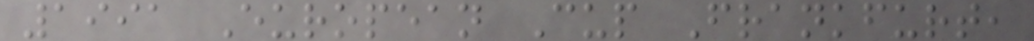1991 European Cup Frankfurt,
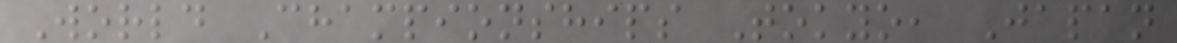World Championships Tokyo, Japan
